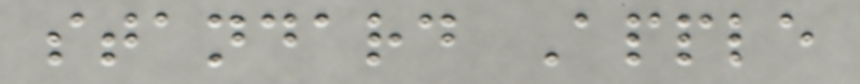standard Apple
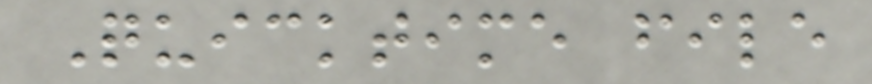Quicktime file
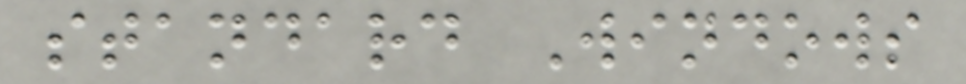standard Windows
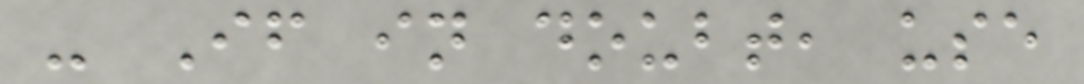- If in doubt, use
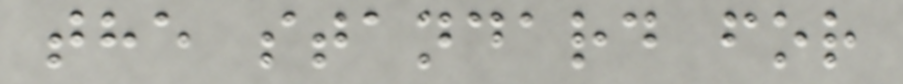the standard for
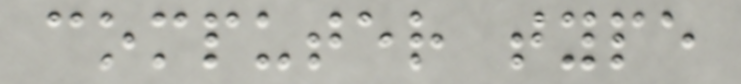computer type
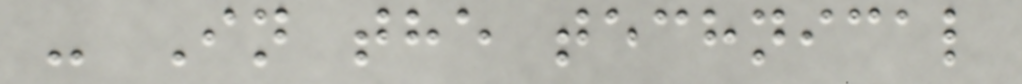- In the technical
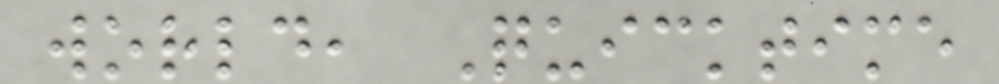world, Quicktime
